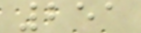251
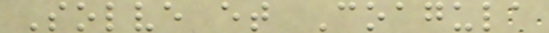Solve et Coagula
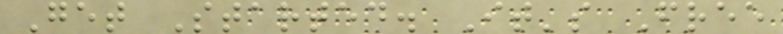Get Started. It's Free
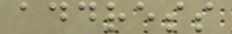address
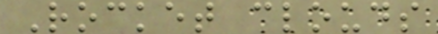Rocket clouds
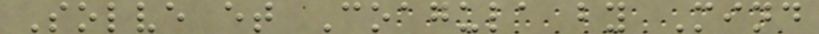Solve et Coagula by Mind
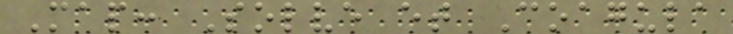Map: Solve et Coagula
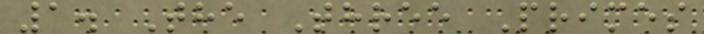1. The Three Primes
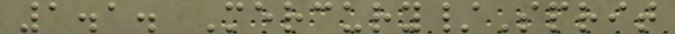1.1. Mercury/Sprit
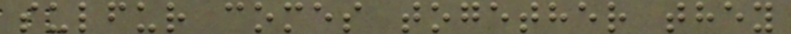sulfur comes together they
